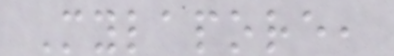Mylapore,
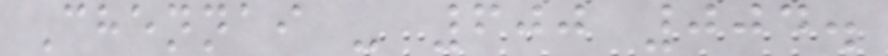Chennai - 600 004.
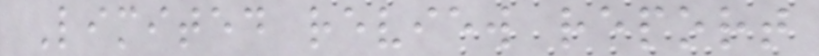Limited review report
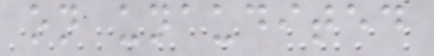on unaudited
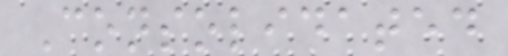Consolidated
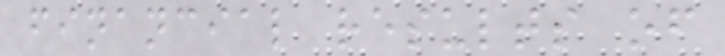financial results of
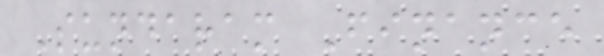Sundaram Finance
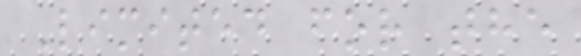Limited for the
